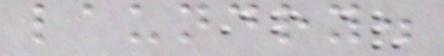laundry.
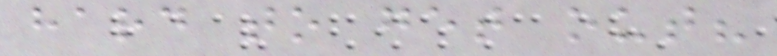hard to get out?
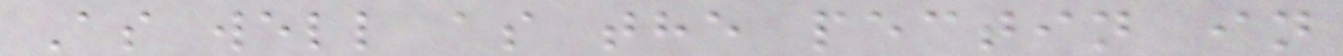As well as the pectin in
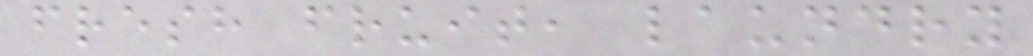fresh fruit, laundry
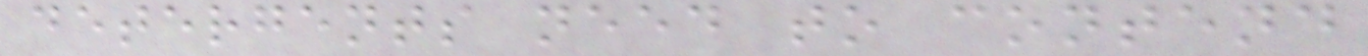detergents need to contend
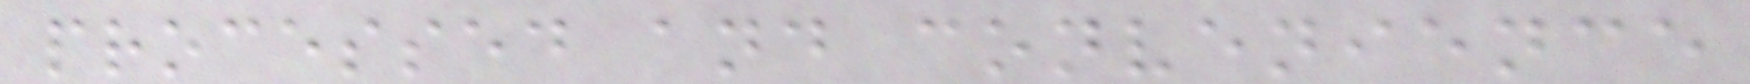processed and convenience
